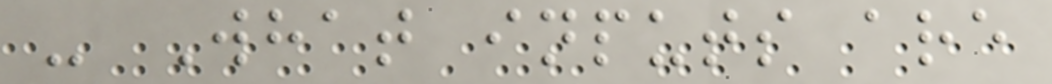- What inputs are
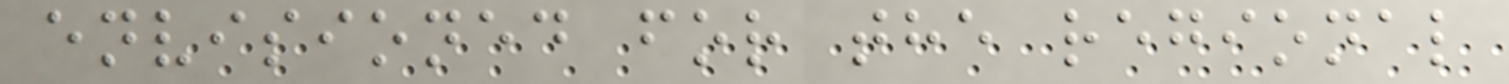envisioned for the regional
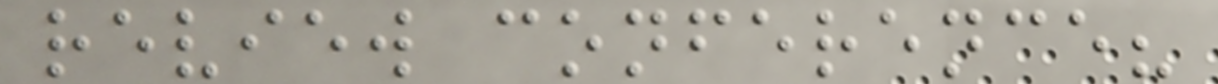review conference?
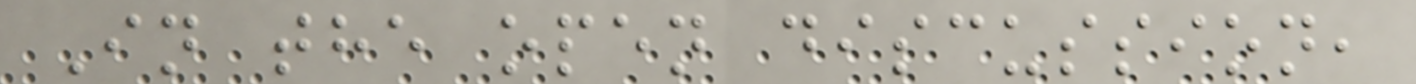In the open discussion,
